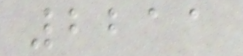2211
